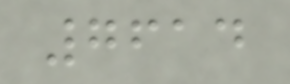7614
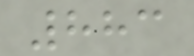883
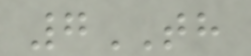7TH
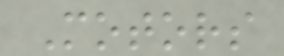Motors
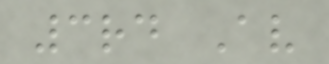3rd Av
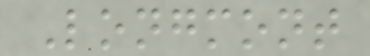Longmont
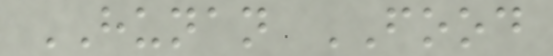HUNAN FOOD
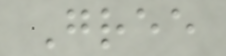Gree
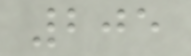205
